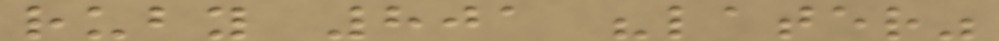ruby 801 "later"
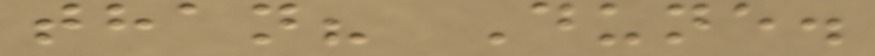than? Dune.
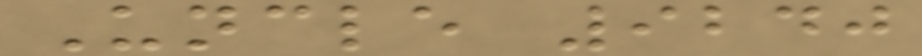Uncle 9240
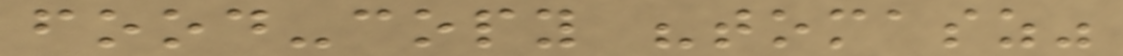food-copy "tomasz"
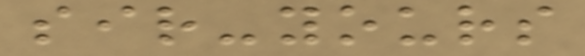sir-yours
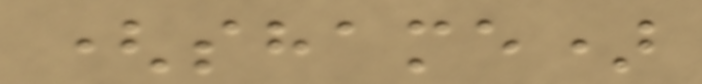(shame)
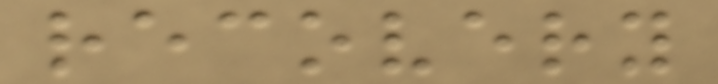recovery
